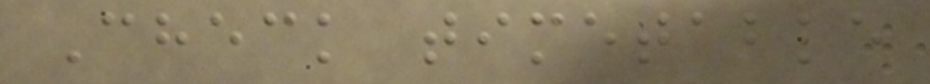Check timetable
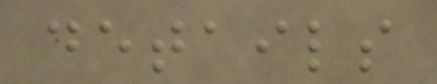details
